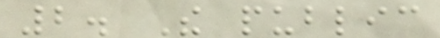2. The public
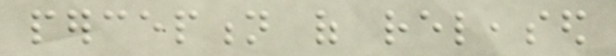perception of released
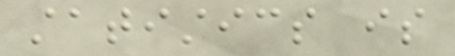statistics is
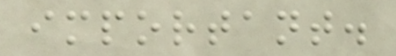important.
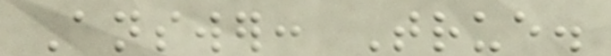Answer: True.
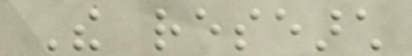The research
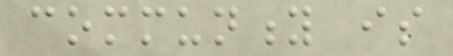community is
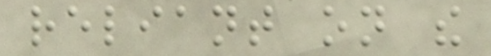reliant on the
